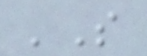'S
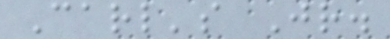Carl's Jr.
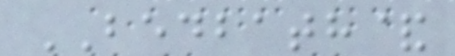BEDBATH&
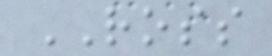ROSS
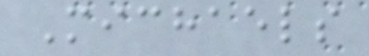Michaels
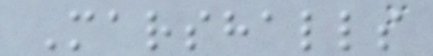Marshalls
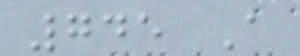745 A
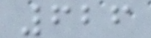626
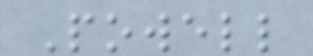Powell
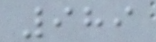989
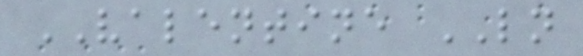VALENTINE LN
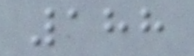188
